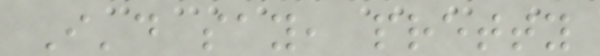I'd say, pretty
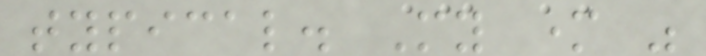typical. My mother was
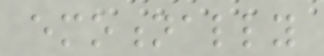emotionally
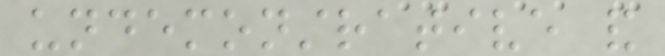undemonstrative and
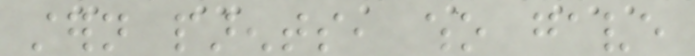stern parents, who gave
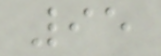95
